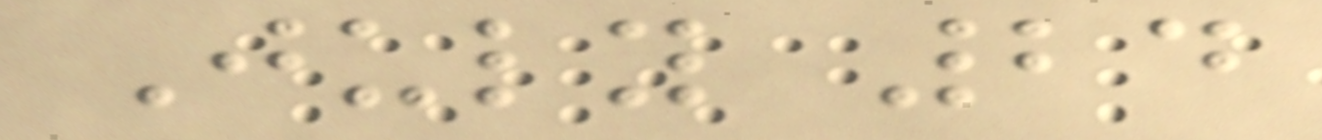July 24
